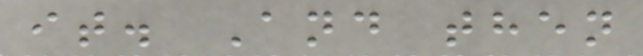it. And then
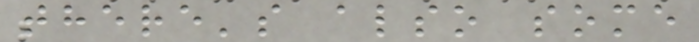there's also some
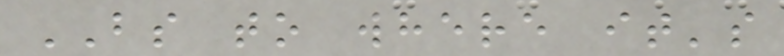BS to where it's
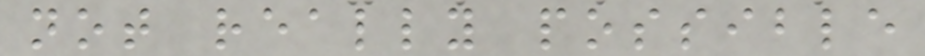not really possible
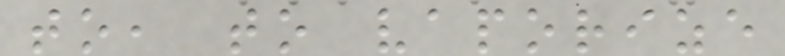to, to vaporize
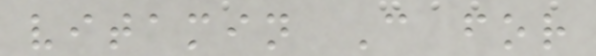vitamin C for
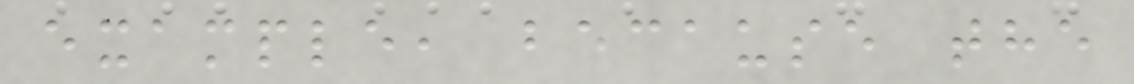example, because the
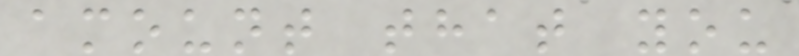amount that you
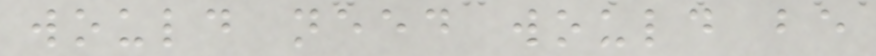would need would be
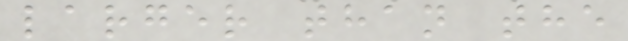larger than the
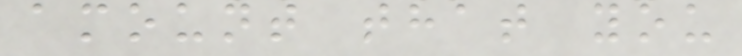amount that you
